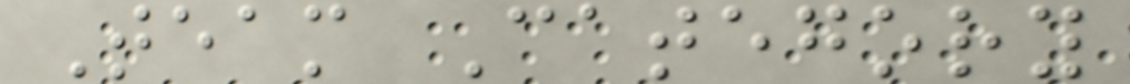Team Category
